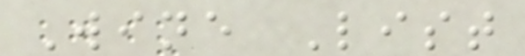Wine List
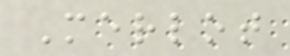Merlot
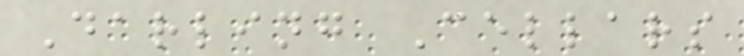Darling Cellars
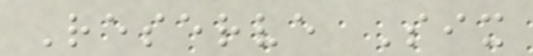Reserve Six
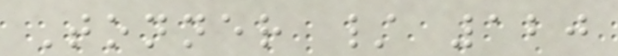Tonner / 120
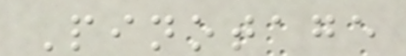Pinotage
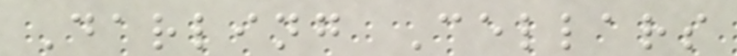Darling Cellars
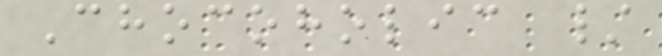Chocoholic /
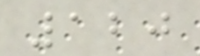120
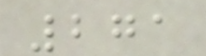271
